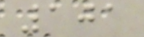101
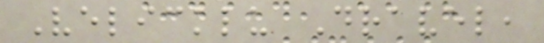Velicklu Dravel,
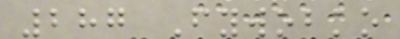287 Fywobko
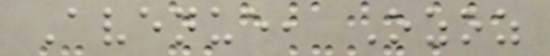Avenue, Ozoz
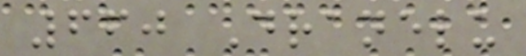660 Dranelu
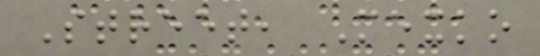Street, Mexko
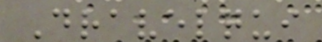Dravelqui
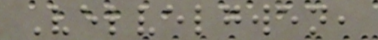Velvelgwen,
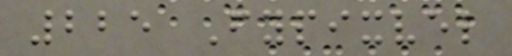225 Fypixvel
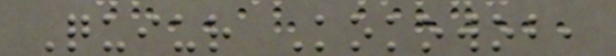Quiur Kokowob,
